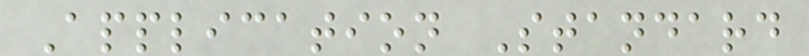Application Standard
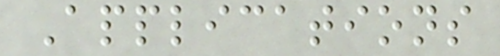Applications
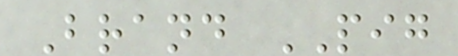Brand PIG
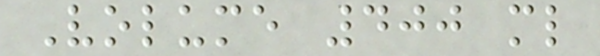Volume 400 ml
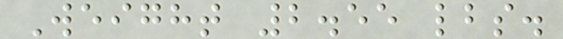Weight 2.55 lbs.
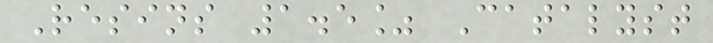Resins 1.5% Catalyst
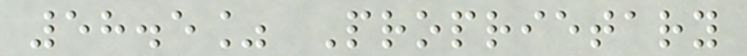58.5% Proprietary
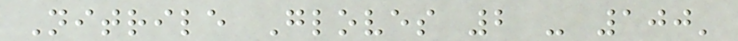Nitrile Gloves 2 - 100'
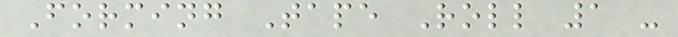Forming Tape Roll 1 -
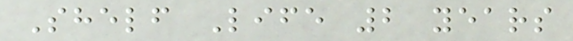Shelf Life 2 years
